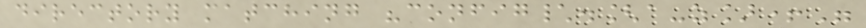directory matching "config\.[a-z]+"
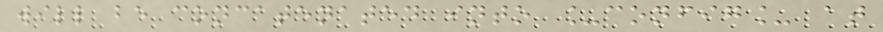will be concatenated into _config_ at
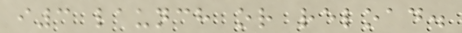i3 launch or reload.
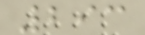293
